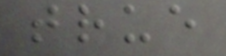true
